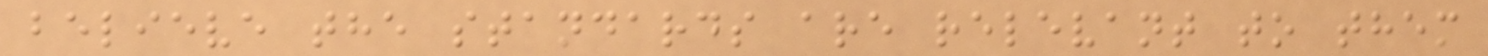believe the standards are relevant to them
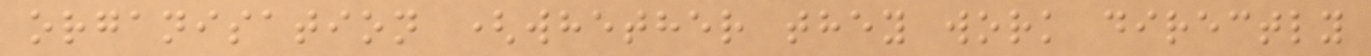organisation (whether they work directly
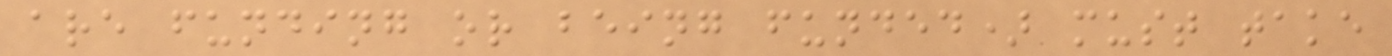are funding or being funded) must take
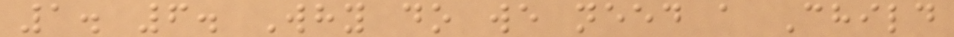1. 6. Why do we need a Child
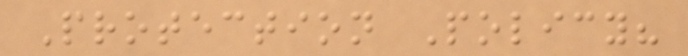Protection Policy?
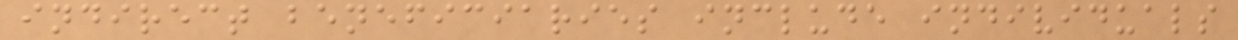indirect beneficiaries include individuals
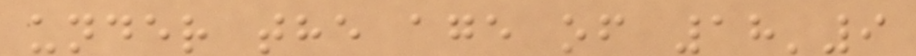under the age of 18'9
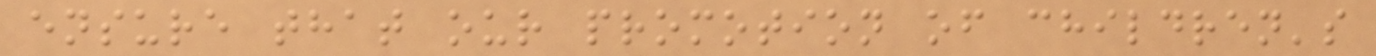ensure that our promotion of children's
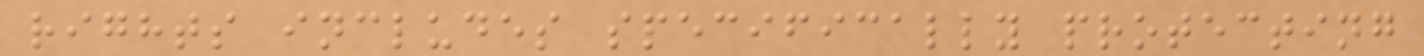rights includes specifically protecting
